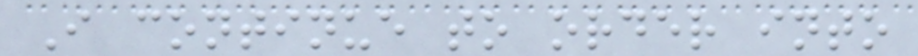I continue to order into
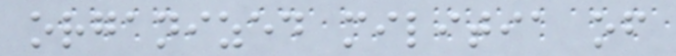organized militia of
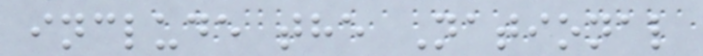include the National
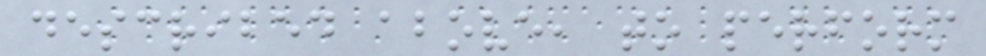described above, to perform
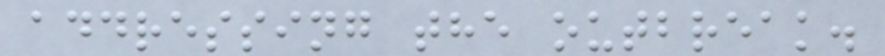addressing the outbreak.
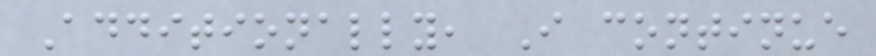Additionally, I continue
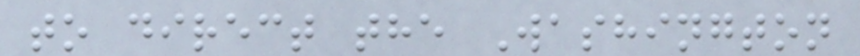to direct the Washington
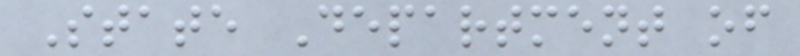State Department of
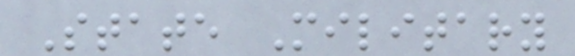State Military
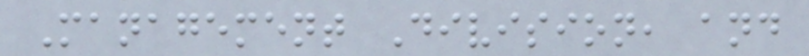Management Division, and
